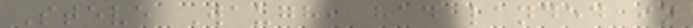Steve Waugh, had landed in
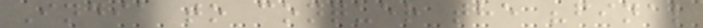India to conquer the "final
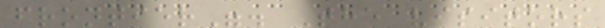frontier". The visitors
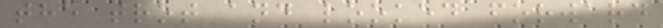the trot and looked forward
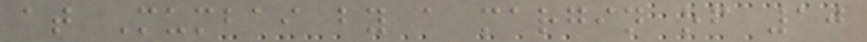at Mumbai by a margin of 10
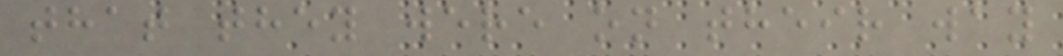that they were on their way
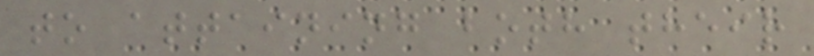to attaining both their
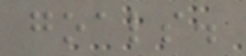goals.
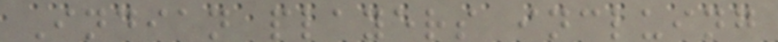Indian players incluing
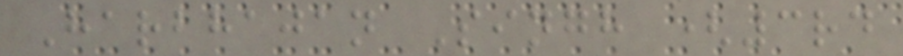Harbhajan Singh (3rd
